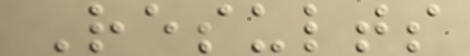Results
